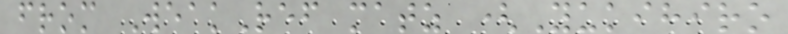from WeakRef matz (Yukihiro
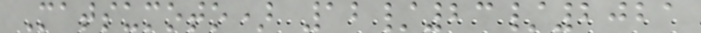Matsumoto) 12/23/2021
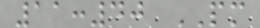11:40 PM
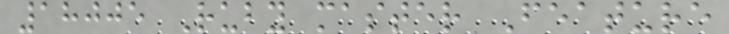18005 Ruby master Feature
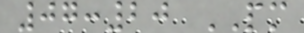07:20 PM
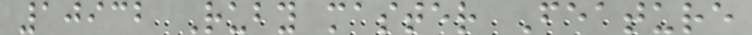10932 Ruby master Feature
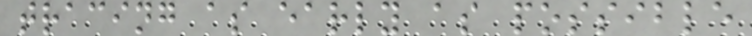tracing as early as possible
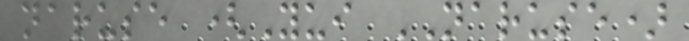naruse (Yui NARUSE)
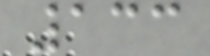133
